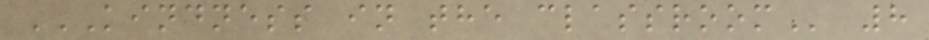KINDNESS IN THE CLASSROOM 8
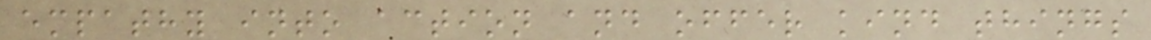empathy into action and offer kind things
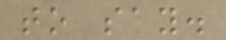to say.
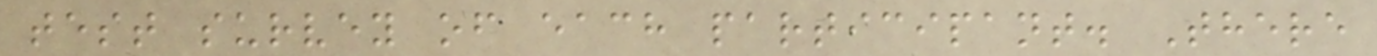test survey of each participant. There
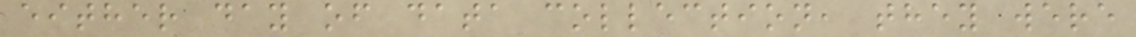either day of data collection, they were
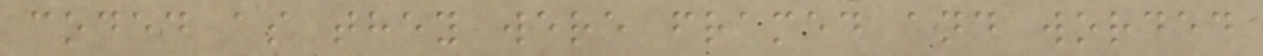coded as they were framed and worded
